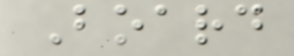Board
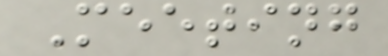Meeting
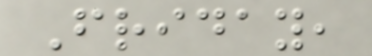Friday,
